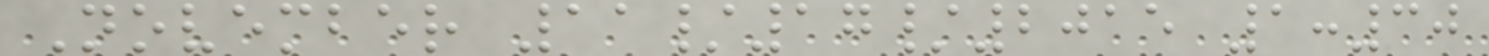November 11/17/2015 1:30
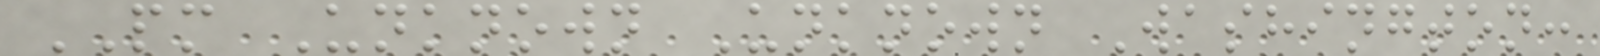PM Unknown Unknown Washington:
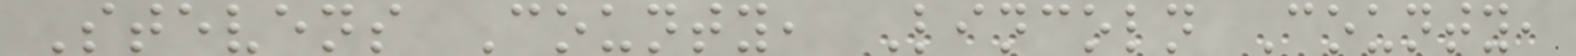Stevens County, Lincoln County,
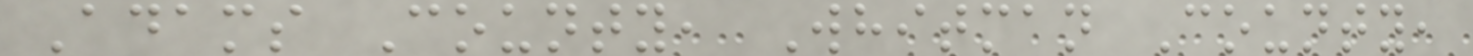Adams County, Whitman County,
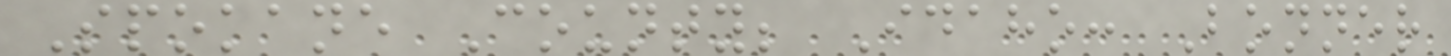Spokane County; Idaho: Bonner
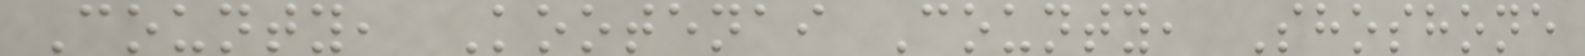County, Kootenai County, Shoshone
